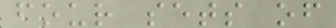four sets of
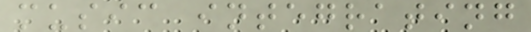music integrating
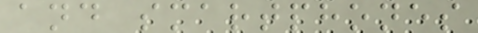and smartphones
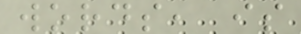words, is
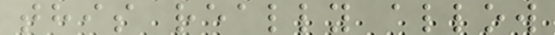this really allow
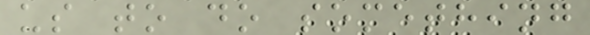us to do something
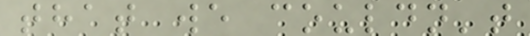that we couldn't
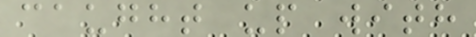caught up with
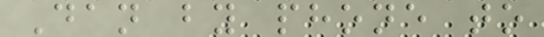Dan by phone to
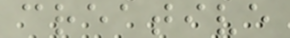creative
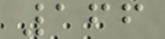166
